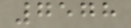7578
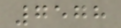7578
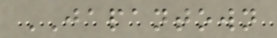JAPANTOWN
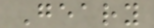Geary
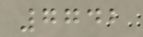7742
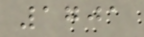1701
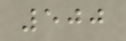500
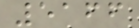5166
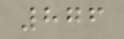876
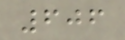606
